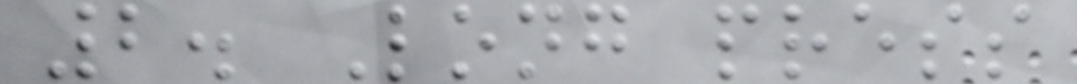2. Long press
